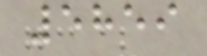5859
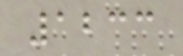1233
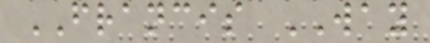FRANCIS WAY
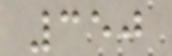350
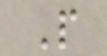P
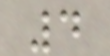4
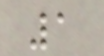1
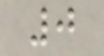0
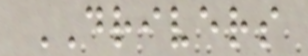DRIVERS
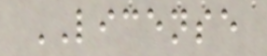LICENSE
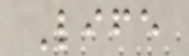Life
